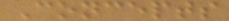Concepts
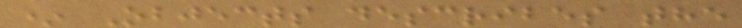* Objects describes the
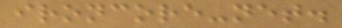ironcore-net.
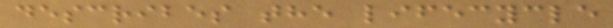describes the lifecycle
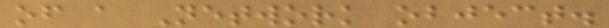of a Network object.
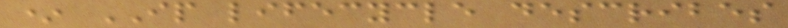* IP lifecycle describes
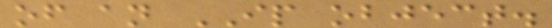of an IP object.
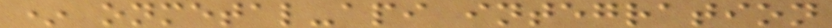* onmetal-api integration
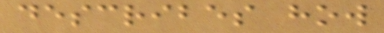describes how
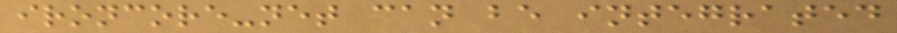ironcore-net can be integrated
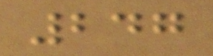247
